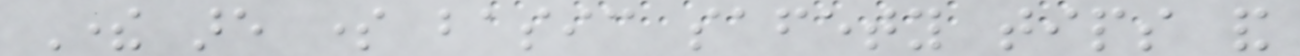There are some basic safety tips and
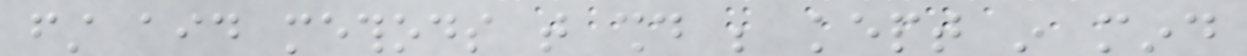first aid methods that should be kept in mind
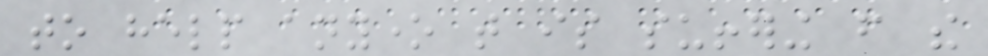to help anyone that is suffering from the
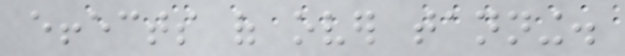effects of over tanning.
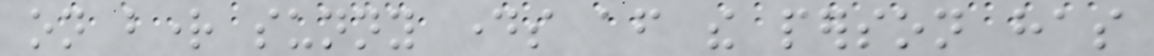on bright sunny days after the person has
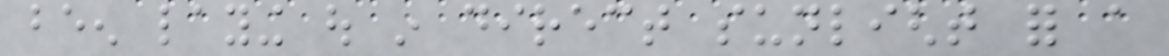been laying out in direct sunlight for a
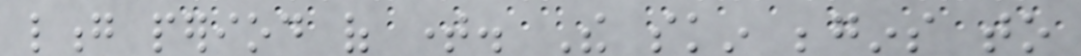long period of time. The skin begins to
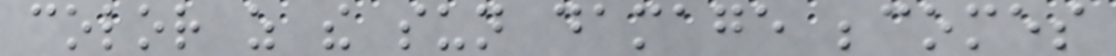color as the sun damage becomes
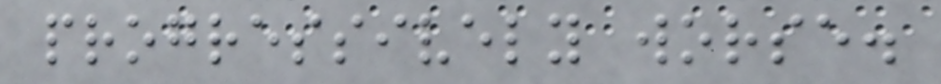progressively worse.
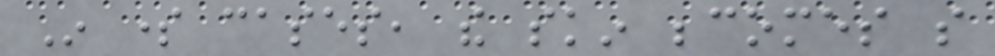In some cases, the skin becomes so
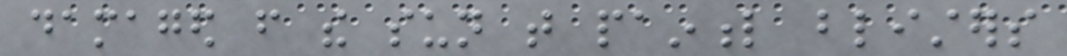damaged from the sun that painful blisters
